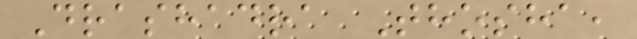Drashadra Thosha,
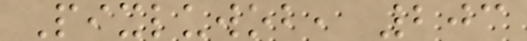Pixluwob, 203
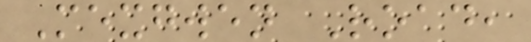Mexgwen Road,
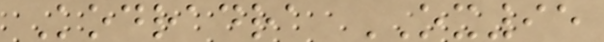Kodradra OX95
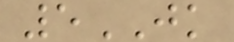5JK
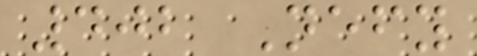402 Nefy
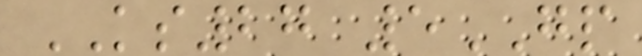KS27 5GP
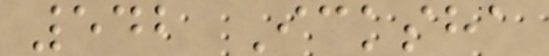542 Icksha
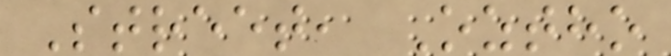Street, Oztho
